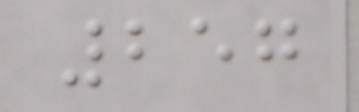257
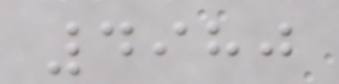4980
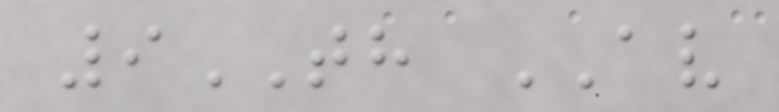9TH AV
